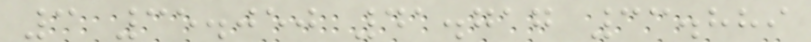3 35.050 41.717 33.889
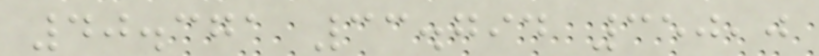40.371 33.794 350,0
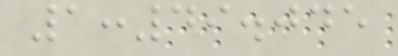1:49.045
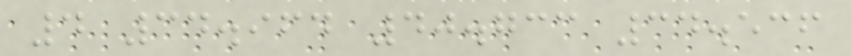4 34.964 40.733 34.536
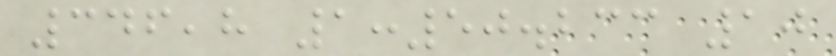346,8 1:50.233 10
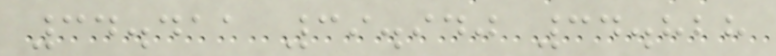34.411 39.940 34.828
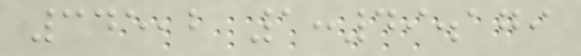345,2 1:49.179
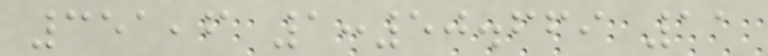351,6 1:50.669 11
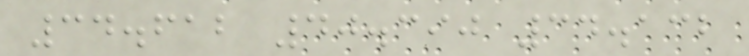34.612 40.390 34.132
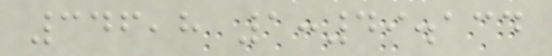346,8 1:49.134
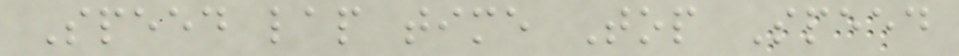Speed lap time Top Speed
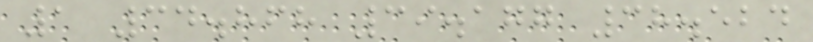1 34.868 39.177 38.524
